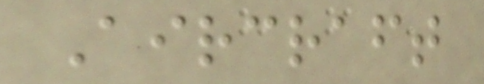Aircraft
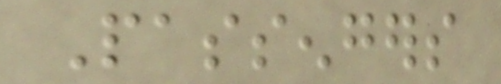Passengers
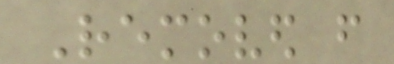Removed from
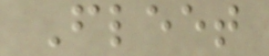Fleet
